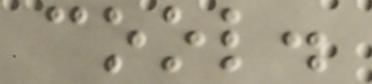cool.
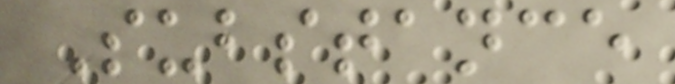Substance
